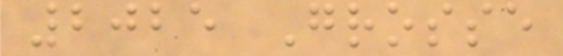2025 Grosse
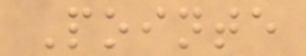Pointe
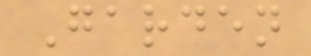Garden
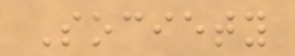Society
